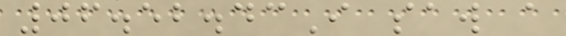06.52.43I saw a
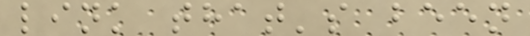link that's been
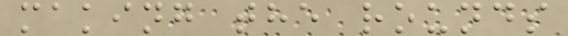making the rounds
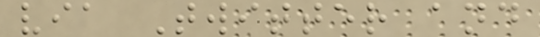via Twitter and
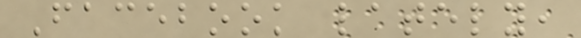Facebook lately,
